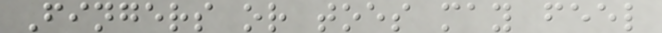Fingers or toes may feel
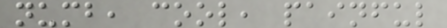numb, cool, painful
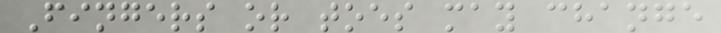Fingers or toes may change
